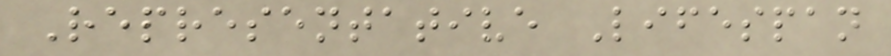Representative Lifespan
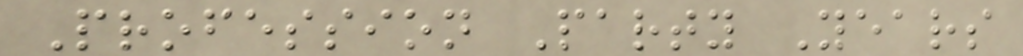Profession Party Years
